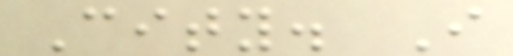City. I
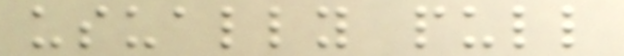usually pull
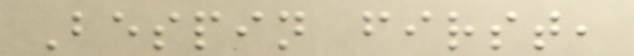Bespin first,
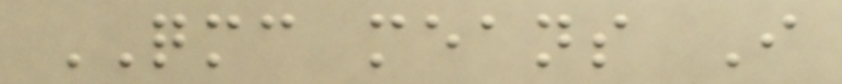QMC means I
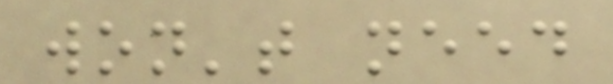won't need
